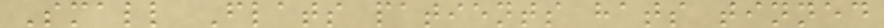Small Flats patients hats tinned
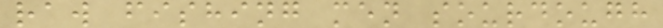raw fishing men sourdough
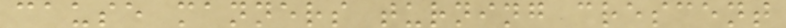cause manners turning crescent
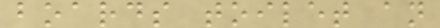boards toilet an
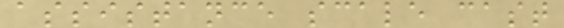assistance scale cast
